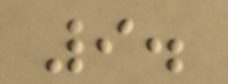9.
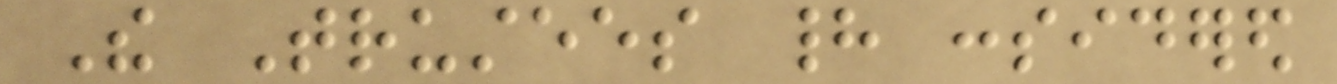The Trustees had considered
